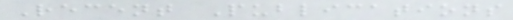Recent Publications
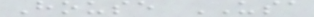House USA
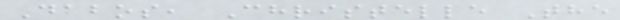Dabos, Christelle The
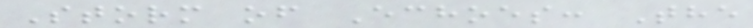Storm of Echoes: The
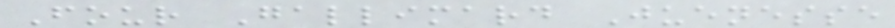Four Gallimard Juenesse
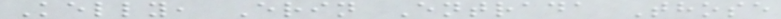Kelly, Erin Entrada Those
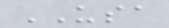USA
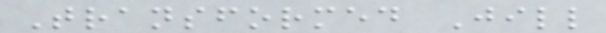Transformed Jill
